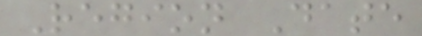Region Date
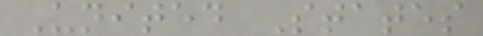United States
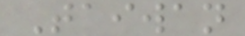Taiwan
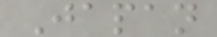Japan
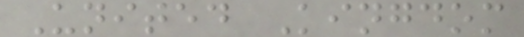United Kingdom
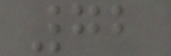72
